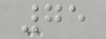75
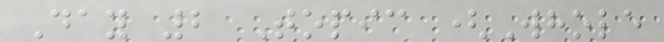Day 2 Topic (Whole
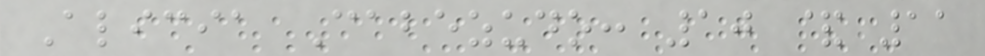Alicia Cabezudo: 10 & 11
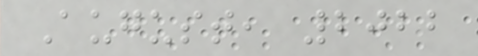August, 2022
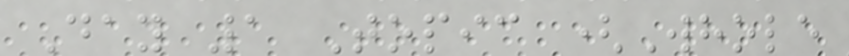Day 1 Topic (Whole
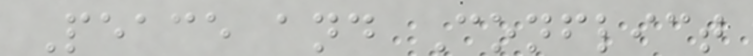Peace and Conflict
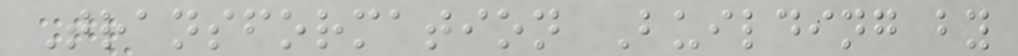Transformation Building by
